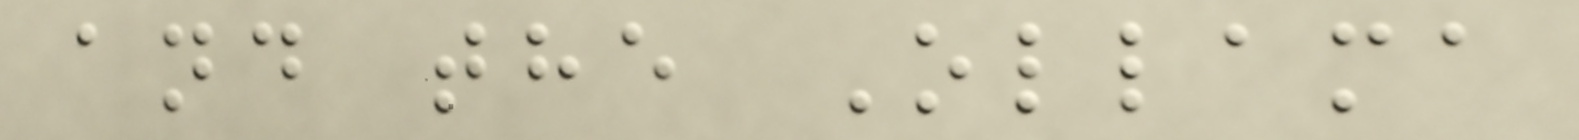and the Ollama
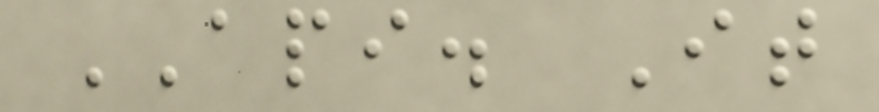API. It
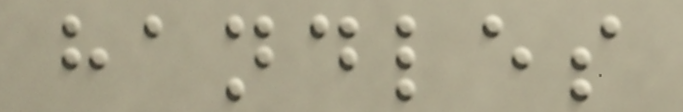handles
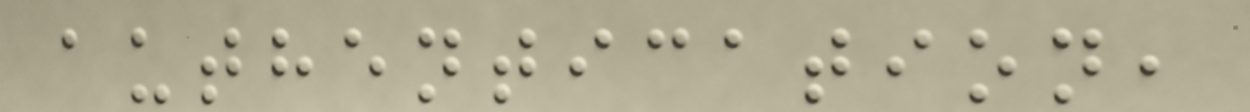authentication,
